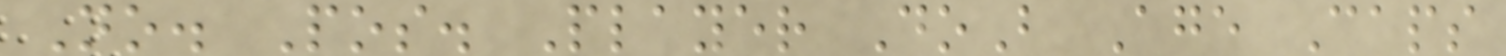No. Pos. Player DoB Age Caps
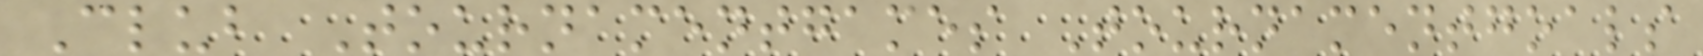Club Tournamentgames Tournamentgoals
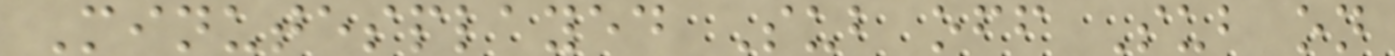Minutesplayed Sub off Sub on
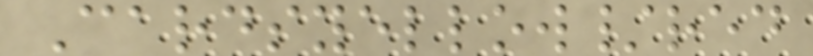Cardsyellow/red
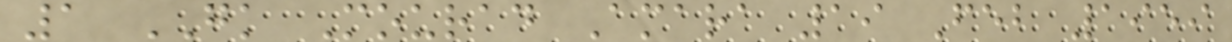1 GK Mourad Amara 19 Feb 1959
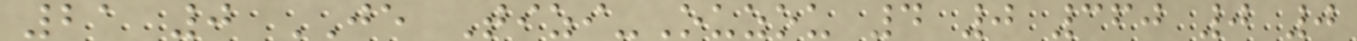21 0 JE Tizi-Ouzou 4 0 360 0 0
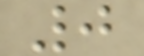0
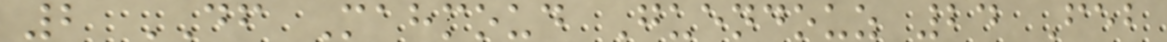2 DF Mahmoud Guendouz 24 Feb
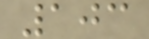103
